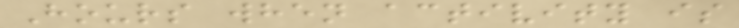Hours when activity is
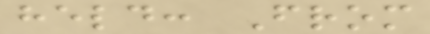held: From
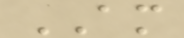AM
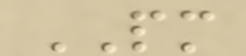PM
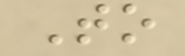To
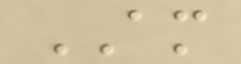AM
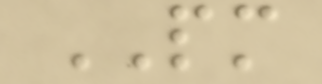PM
